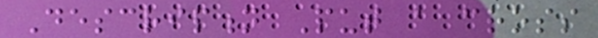Description Put a cross
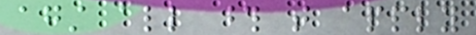against all those that apply
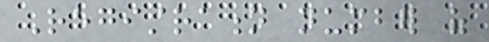Registration number of
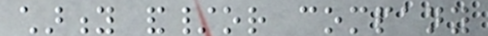charity and/or company
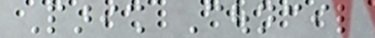Parish Council
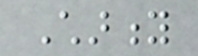Charity
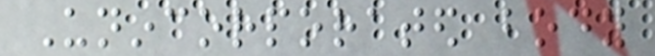Unincorporated body
